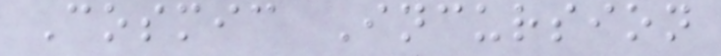Cosmic Incursion
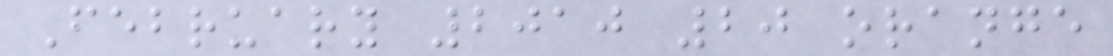February 2010 20 orange
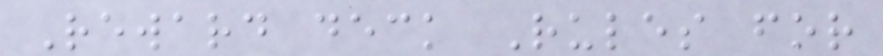Reward deck Rules for
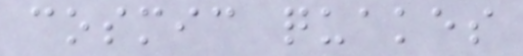cosmic quakes
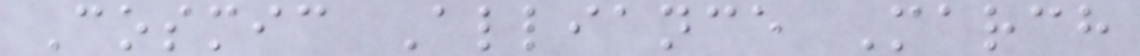Cosmic Alliance March
